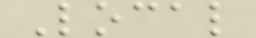Local
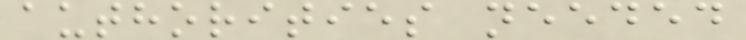authorities needed
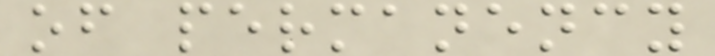of permanency
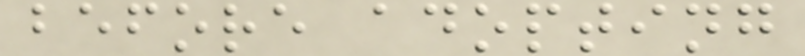before adopting
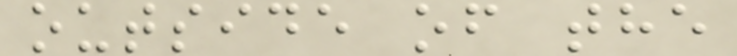outside of the
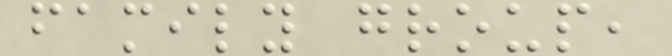family group,
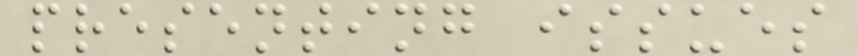presenting issues
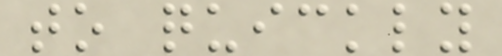to quickly
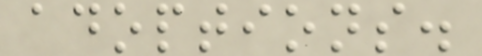adoptions.
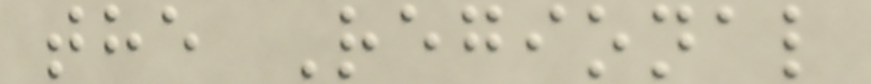the Regional
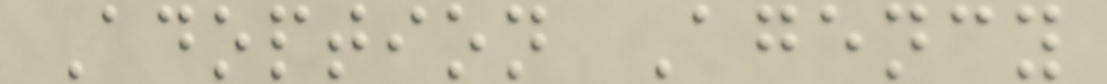Adoption Agency
